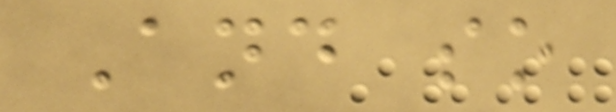And so
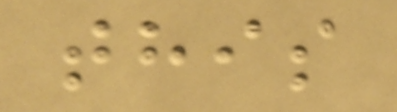this
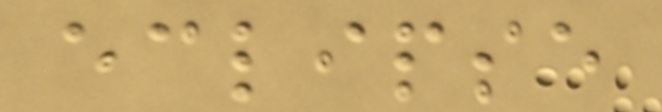eclipse
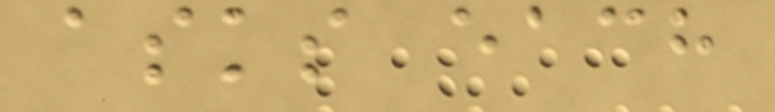asks each
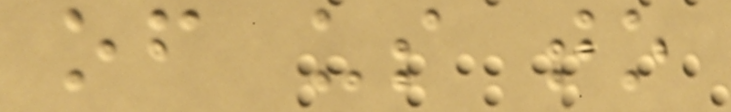of us to
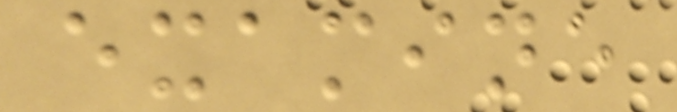examine
